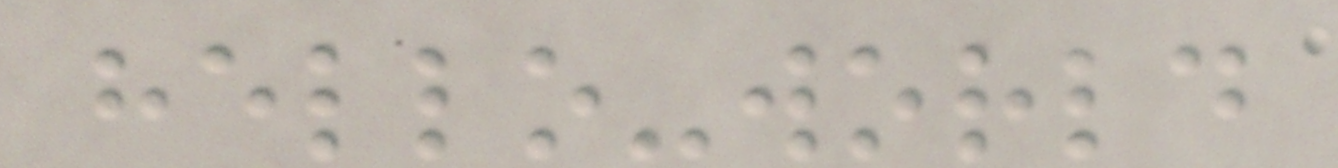hello-world
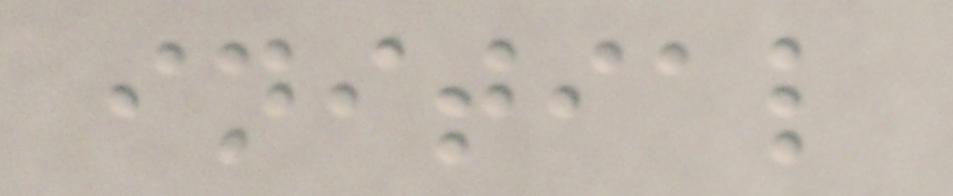initial
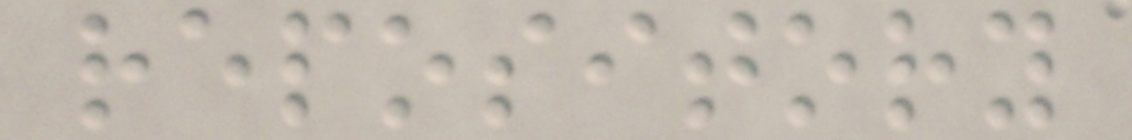repository
